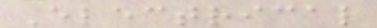Electrical
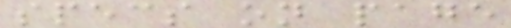specs on page
